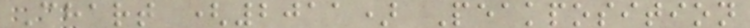Chart (2011) Peakposition
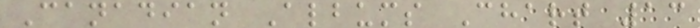Canadian Albums Chart 13
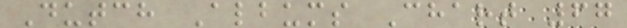Dutch Albums Chart 67
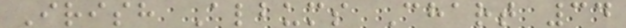Irish Albums Chart 34
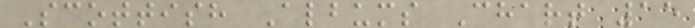Scottish Albums Chart 15
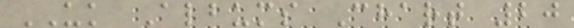UK Albums Chart 20
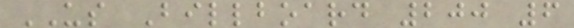US Billboard 200 6
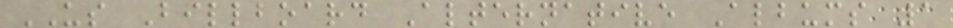US Billboard Alternative Albums 1
